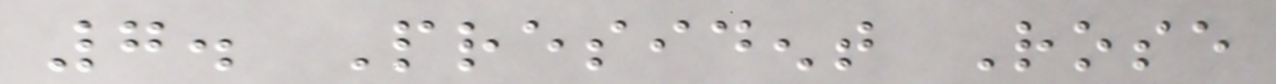7. President Rose
